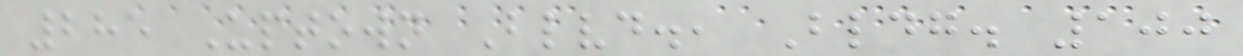285 Uptown Blvd., Bldg. 100
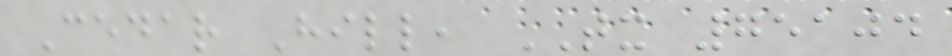Cedar Hill, TX 75104
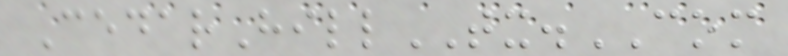CedarHillTX.COM
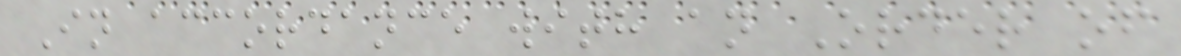In accordance with an Order of
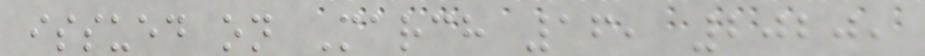issued on March 16, 2020,
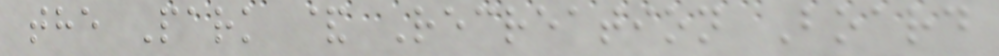the Park & Recreation Board
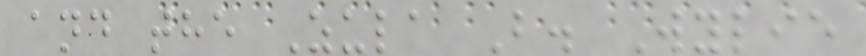and the Zula B. Wylie
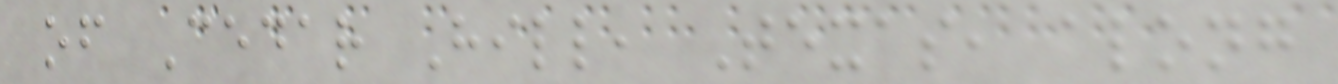of Cedar Hill, Texas, along
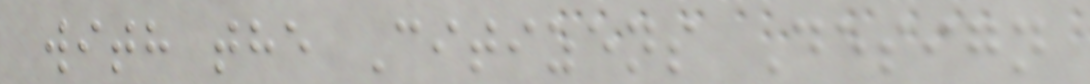with the Citizens Design
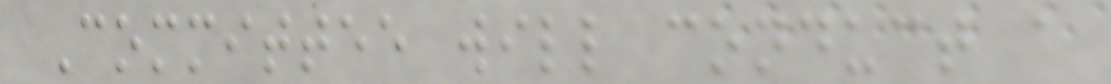Committee will conduct a
